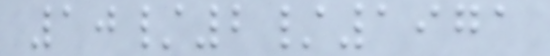10/2/1971
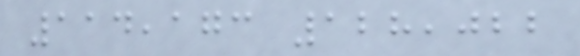114,173 128,022
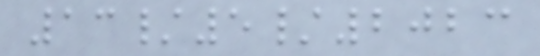13/5/2023
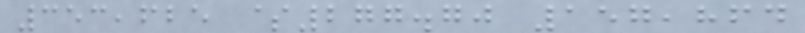353,625 $277.70 157,864
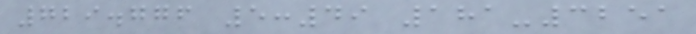729.776 5:49 181-3251
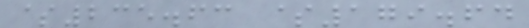$235.63 $179.64
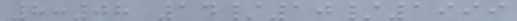8:08 14/10/1999
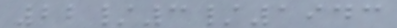22/3/1943
